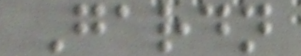Gardn
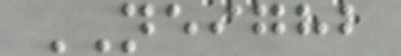NEIGHB
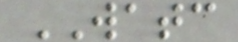WATC
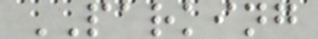PARKING
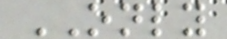ONLY
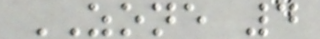ZONE 4
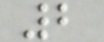2
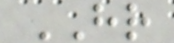HR
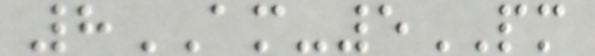8AM-5PM
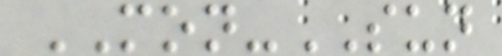MON-SUN
